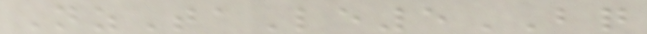NzTaLe5BQ
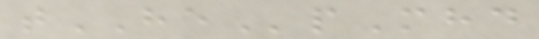tHEpMhd
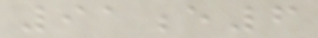91e6
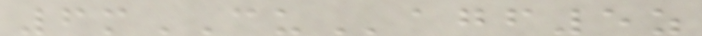6mCUagf5z
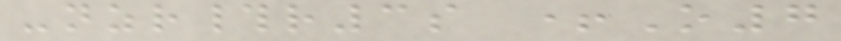-nzr#r3s +O7
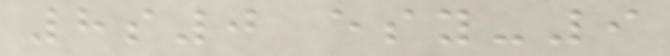8s0 esy-9
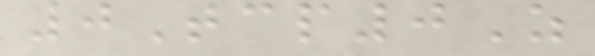0Tcp0Z
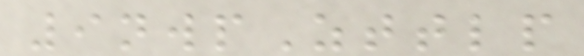9nwpZttlp
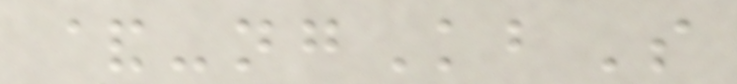&-ngKbS
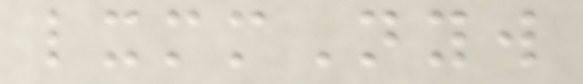lxmmNyw
